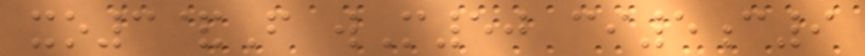xo3&F wM50 ci5c9
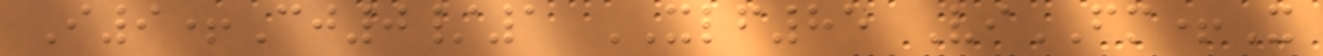I9+Cj0/1 XLF85 ViFM+X
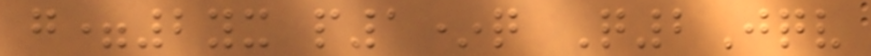g=2yx p1*q Q2Jqv
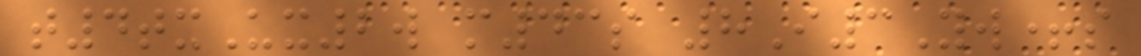t4txUx2w m43s 8I3Yw+s
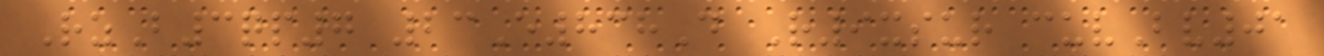RzB3qp7 23E838D R9xsur cuvBv01
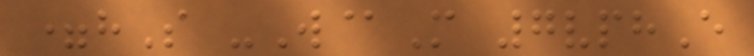=hS -W@M 7vphE
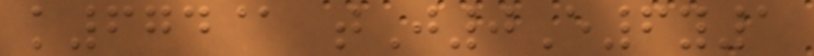k674@ tJ0E6y1
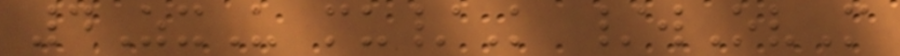4ZxU mu/K /wOvM
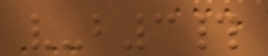v-b3#
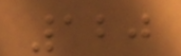120
